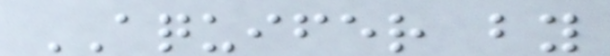AQUIFER by
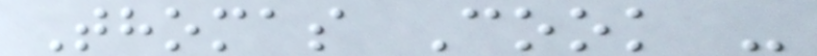Thomas Cook -
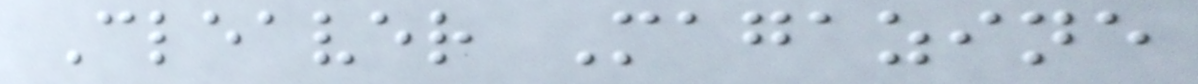Cleaver Magazine
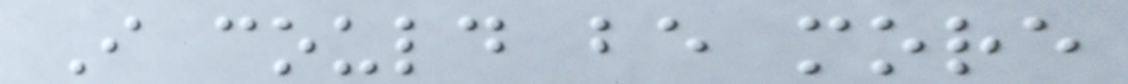I could be more
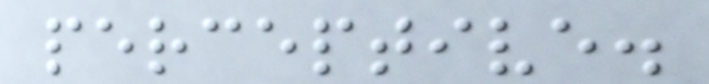perceptive.
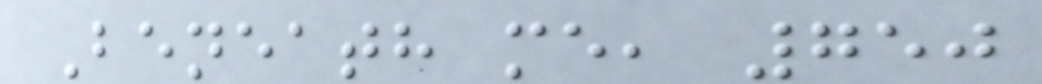Beneath me, 750
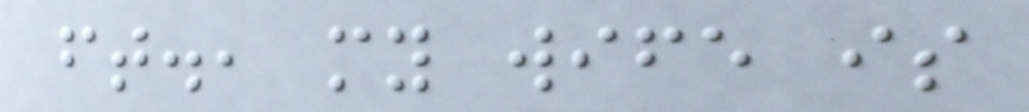ft., my wife is
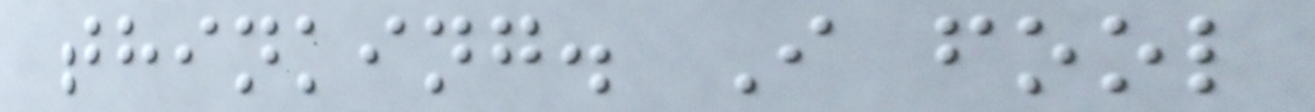thinking. I fool
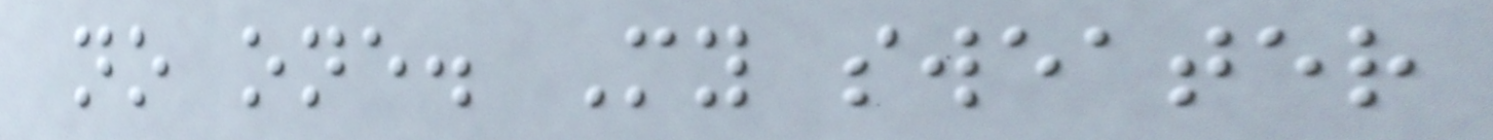no one. My sweater
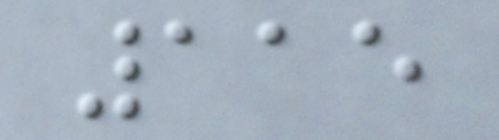115
